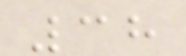38
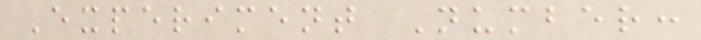Experiment Number:
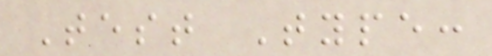Test Type:
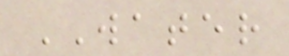WATER
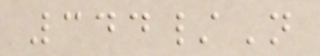344/N
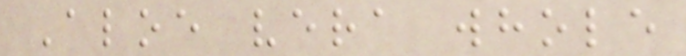Aloe vera whole
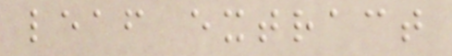leaf extract
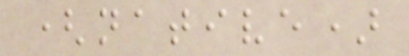(native)
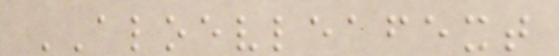ALOEVLEAFEXT
